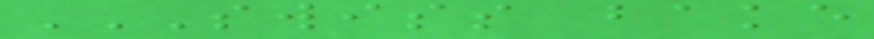SWISS BAKE
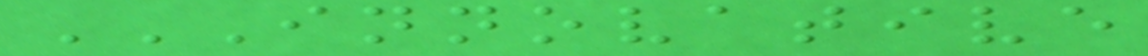INNOVATIVE
